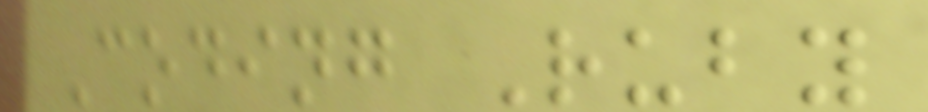Coding Ruby
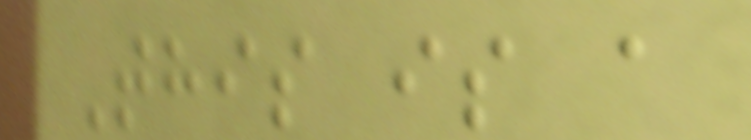This is a
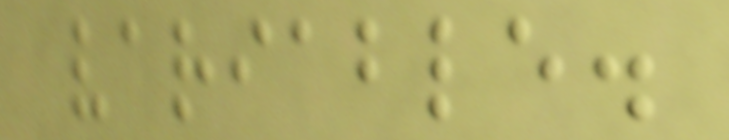variable.
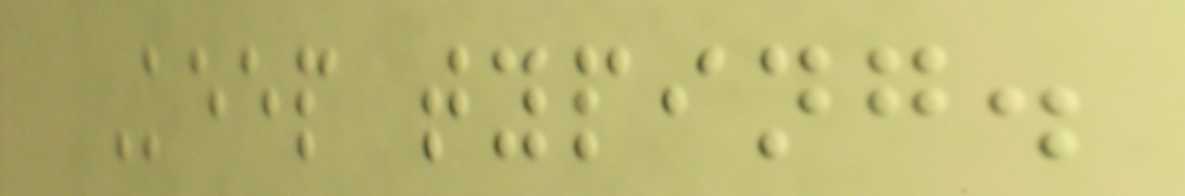Keep typing.
